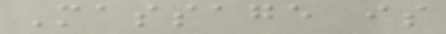Massage is
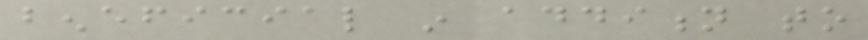beneficial in addition to
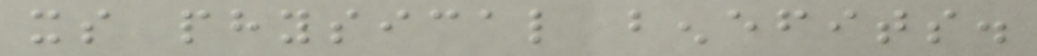its physical benefits.
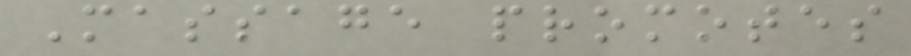Massage promotes
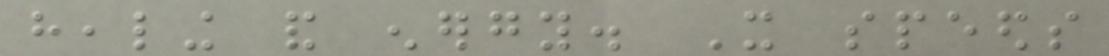healing and energy. It speeds
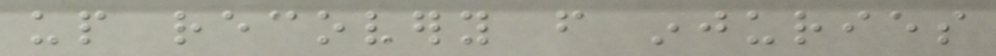up recovery from injuries
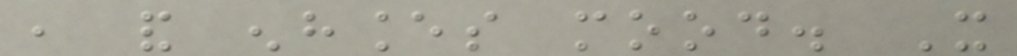, and enhances mood. It
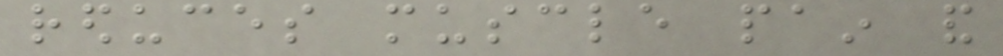reduces muscle pain and
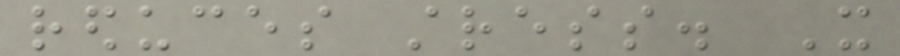reduces stress. It
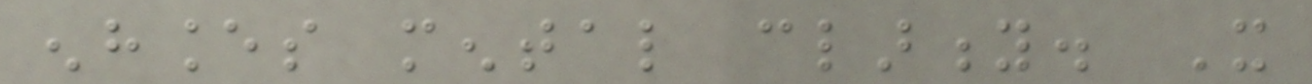enhances mental clarity. It
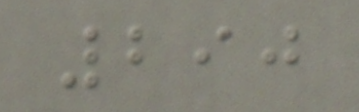290
